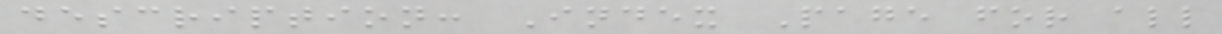description: Index Page for all
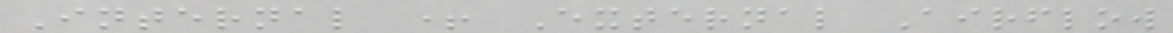Internal + External Airflow
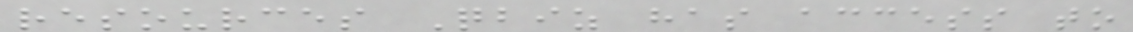resources Qbiz has access to
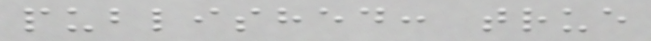published: true
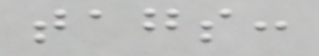tags:
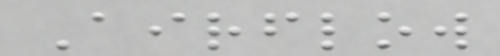Airflow
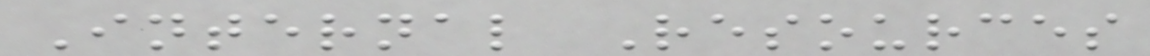Internal Resources
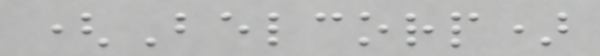(Belcorp)
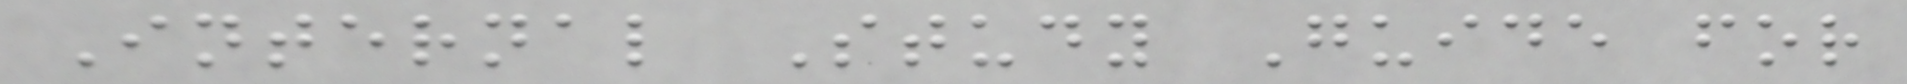Internal Study Guide for
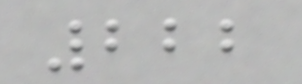222
